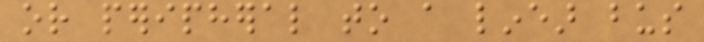or peripheral to a linear bus
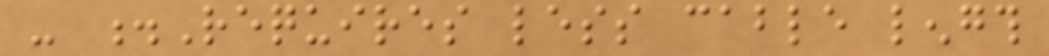- .Requires less cable length
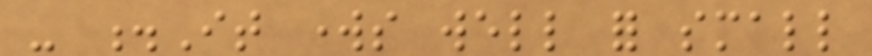- .It works well for small
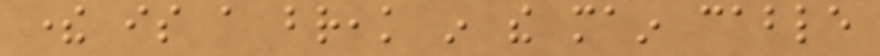there is a break in the main cable
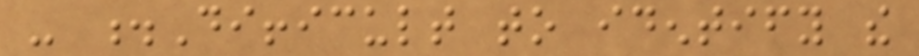- .Difficult to identify the
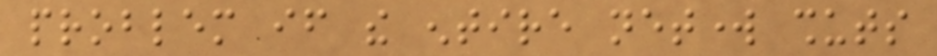problem if the entire network shuts
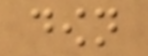down
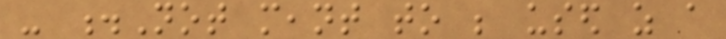- .Not meant to be used as a
